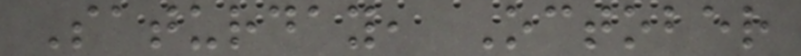Saturday, October
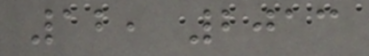12, 2013
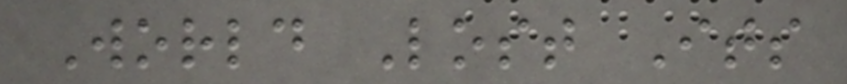World Lost Its
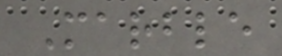Marble
